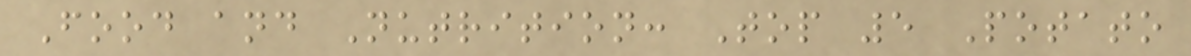Food and Nutrition: Top 5 Potato
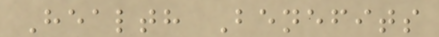Health Benefits
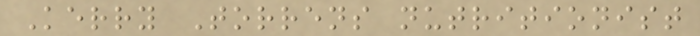Kerry Torrens nutritionist
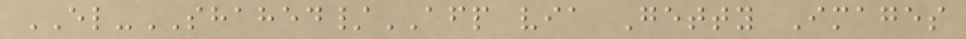EL-SHAHED/AFP via Getty Images
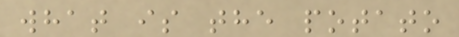what is the potato
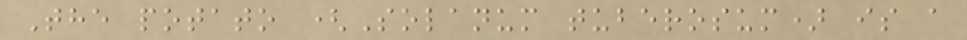The potato (Solanum tuberosum) is a
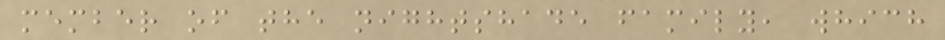member of the nightshade family, which
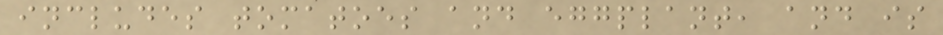includes tomatoes and eggplant, and is
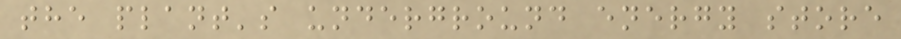the plant's underground energy store
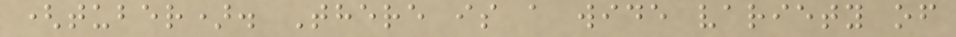(tuber). There is a wide variety of
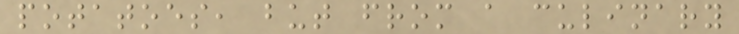potatoes, but from a culinary
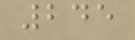245
